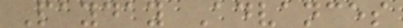Payday Advances
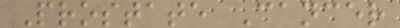Prostate Cancer
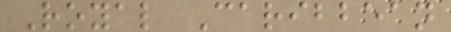Royal Caribbean
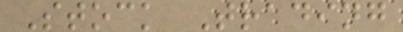Stock Trading
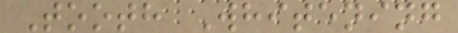Tooth Whitening
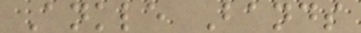Ankle Bands
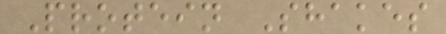Protein Shakes
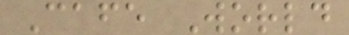Cafe World
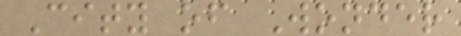City of Wonder
